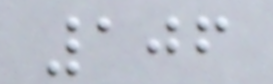106
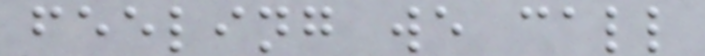feeling we call
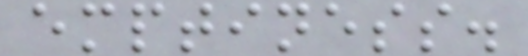emptiness.
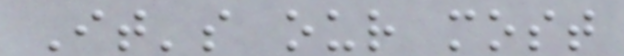It's our most
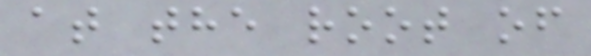at the root of
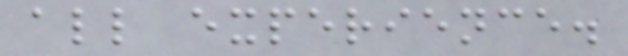all experience.
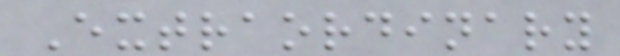Extraordinary
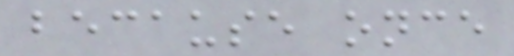because once
